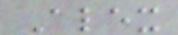Alex
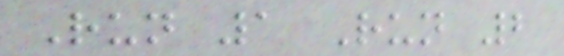Run 1 Run 2
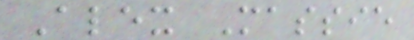Alex Massie
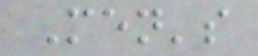Men's
